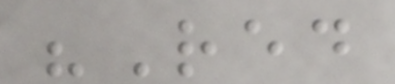"Red
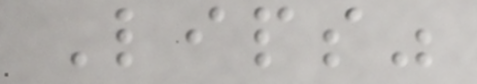Lips"
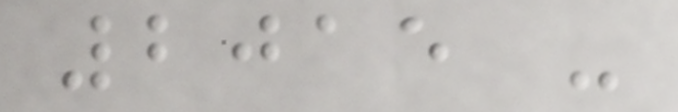2015 -
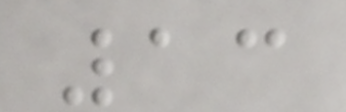13
